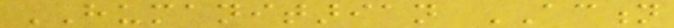HUMANITARIAN ACTION
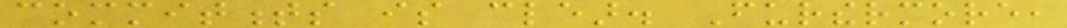commitments is clear. Furthermore,
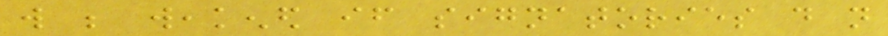will be weakened if signatories do not
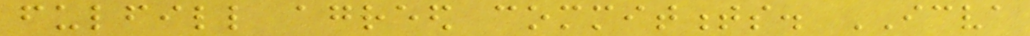fulfill agreed commitments. ICVA
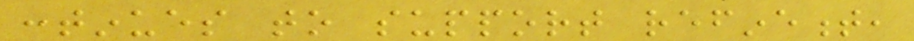continues to support refinement,
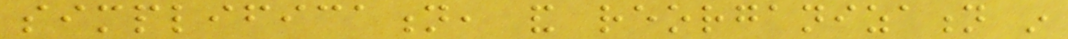simplification, and reorganization in
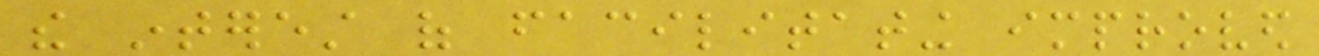the interest of facilitating improved
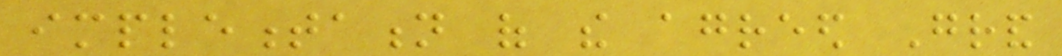implementation of the agreed Grand
